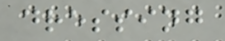dressing
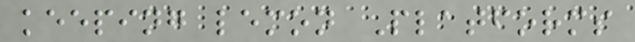keeping lemon Platforms
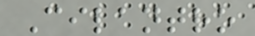Cilantro
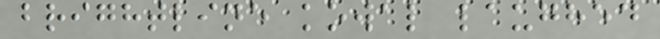brightline kowal laughed
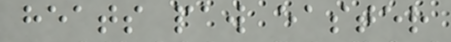heats paw easter
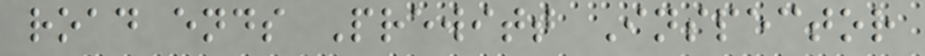road ends Prewitt Inspector
